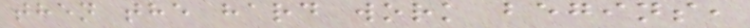then the hard work begins,
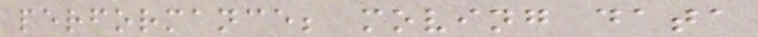performance; moving data
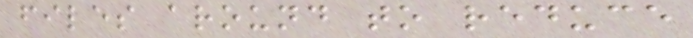files around to reduce
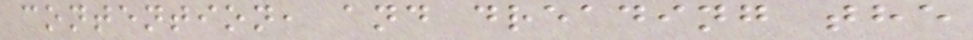contention, and dreading the
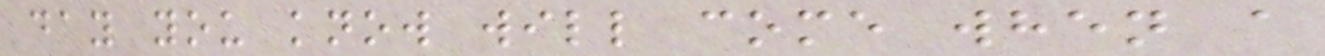day you know will come when a
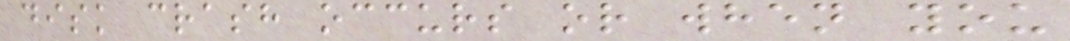disk crash occurs or when you
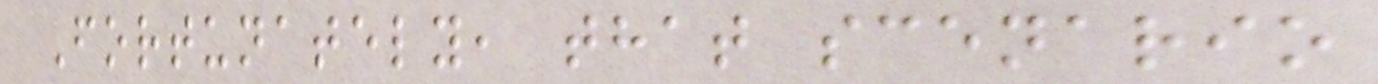Fortunately, that scenario
